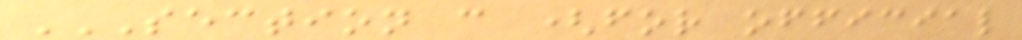SECTION C (FOR OFFICIAL
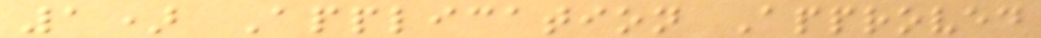1) Application Approved
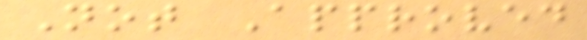Not Approved
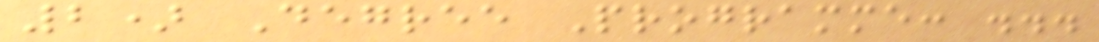2) Degree Programme: ...
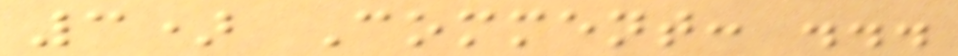3) Comment: ...
